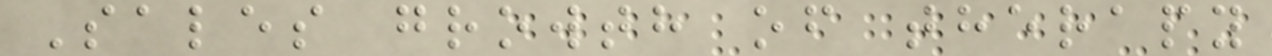Sales growth of therapy
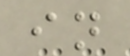in
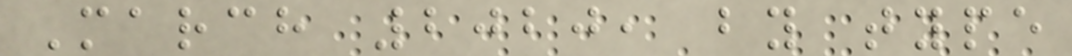March 2020, by type
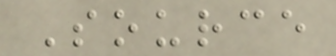Source
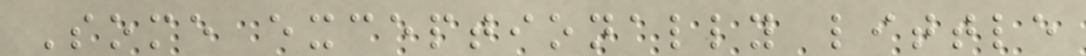Some exceptionally little
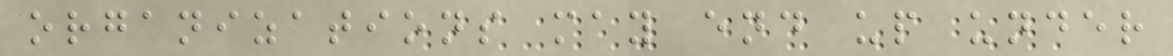organizations may end up under
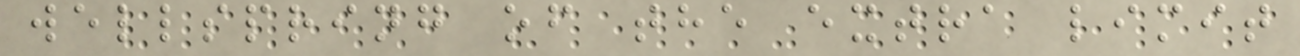wellspring of the extra limit
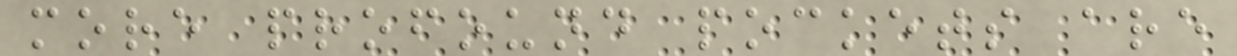more profound pockets are
